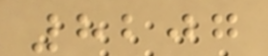8207
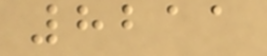8211
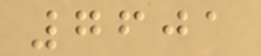7601
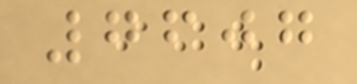7607
